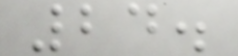24.
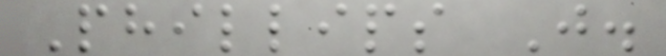Phillips J.
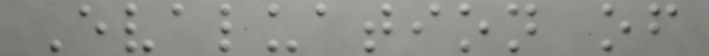Evaluation of
